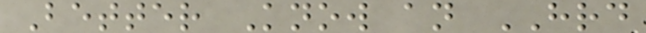Better Know an HRD
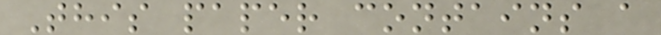This paper contains a
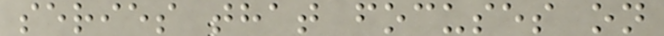series that focuses on
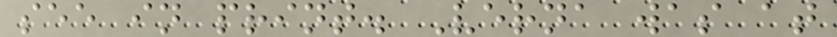see in print. Verna was at
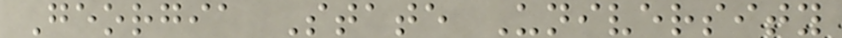Georgia State University
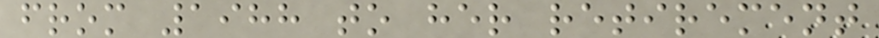from 1988 to her retirement
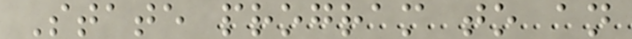State program to an
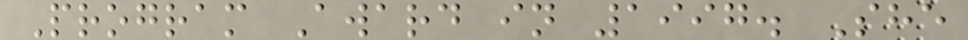Program Award in 1997. She
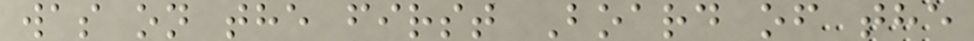was on the first Board of the
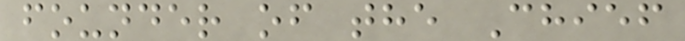founder of the Chief
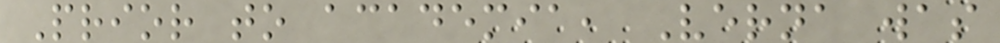Prior to academia, Verna was
